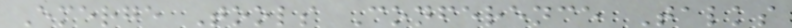Emerge Tools Conference Talks
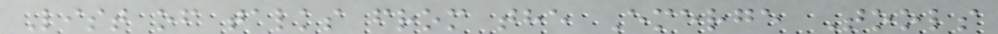List of talks from the Emerge Tools
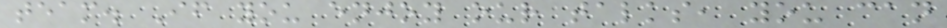team. If you enjoy our talks, you can
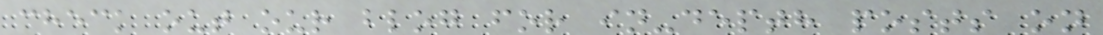check out our blog for in-depth posts on
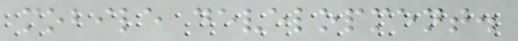mobile development.
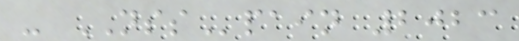- NSSpain 2023
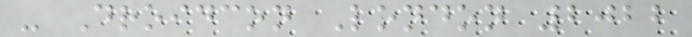- Droidcon London 2022
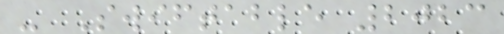- Swiftable 2023
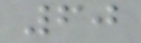60
